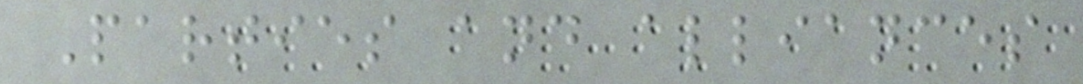Parties and alliances
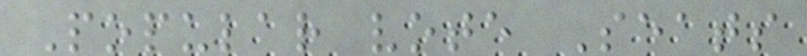Popular vote Seats
